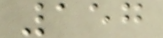157
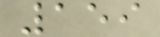159
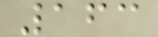163
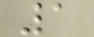1
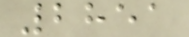2851
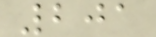201
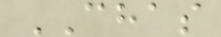CHAS
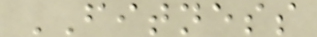FITNESS
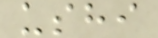ushi
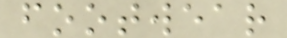footwear
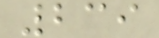239
